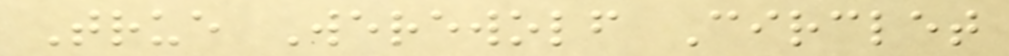True Werewolf Circlet
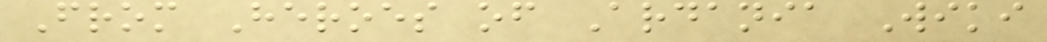From Heroes of Ardania Wiki
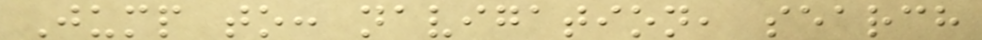Jump to: navigation, search
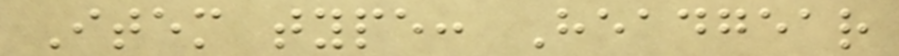Item type: Headgear
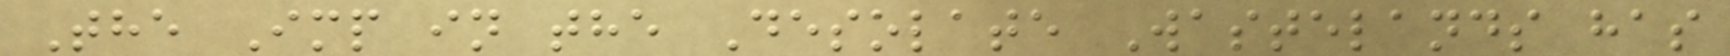The Imp in the Desolate Wastelands has
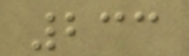233
